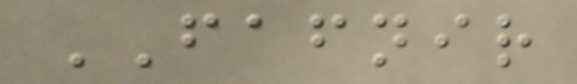FAFNIR
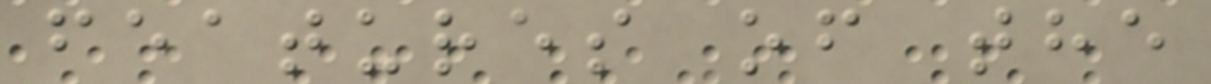features of the
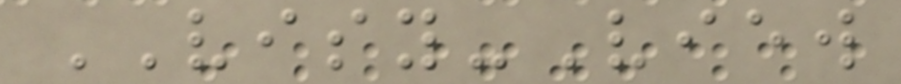VISY-View
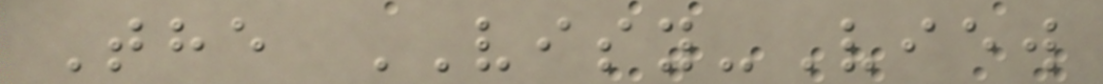The VISY-View
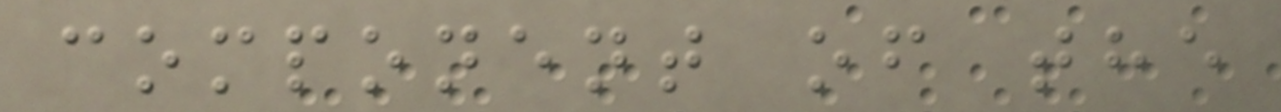component of the
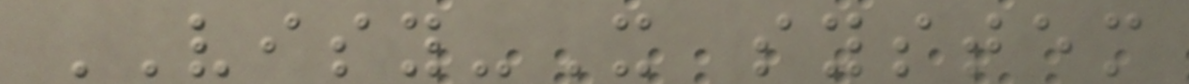VISY-X system
